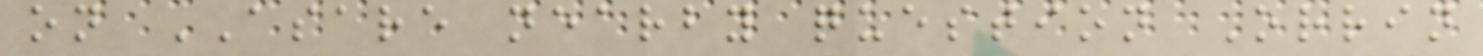on ASARE nearby question Orrin
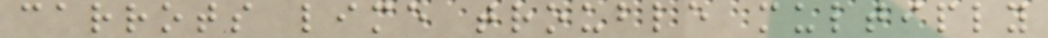carrots lime trouble multiply
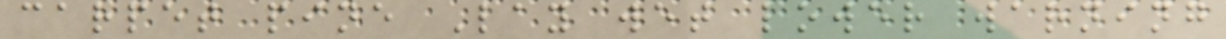carpet pine Lay wet lower warning
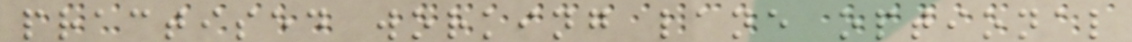practised working lane optional
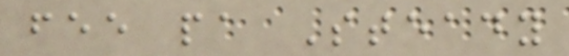fee pa Steady
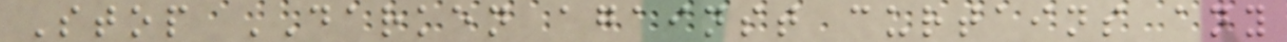Stop DARKEN against curtains any
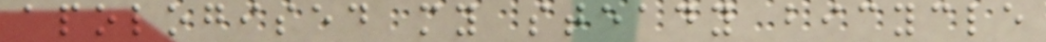apologised my steady bicycle
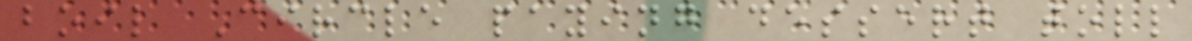boil Circle paying dessert toll
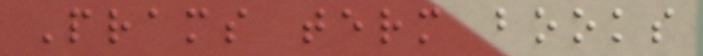Prams term books
